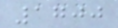1700
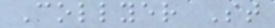Collyer St
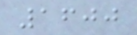1600
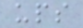ups
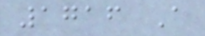1716 A
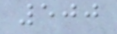500
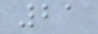21
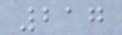217
